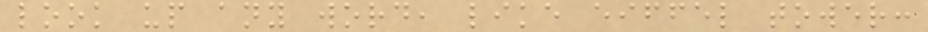look up any word, like eiffel tower:
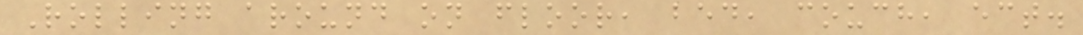Rolling around on floor, bed, couch, ect.
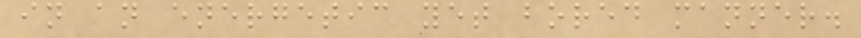in an energetic yet bored manner.
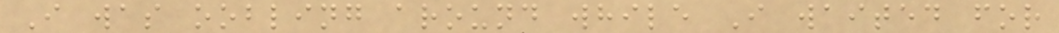I was oobling around while I waited for
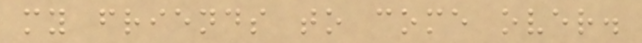my friends to come over.
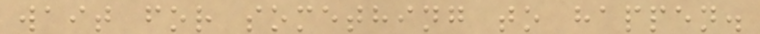wait for something to happen.
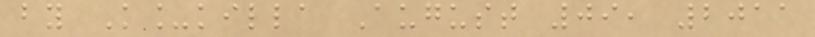by K_killa August 09, 2011
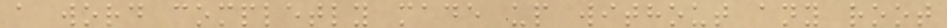a word completly made up without any root
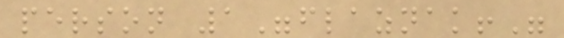person 1"flaznak!"
